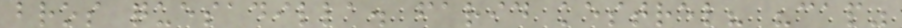bros quesadilla. farid kestrel? "cap"
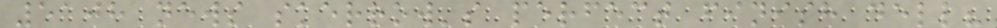5108 news skerrow's perfect finish dell?
